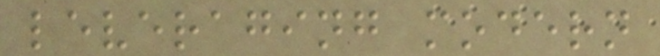leveraging modern
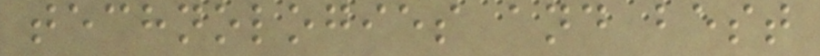technologies and best
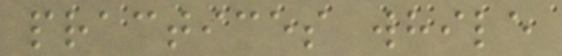practices while
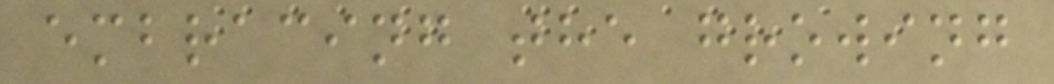embracing the growing
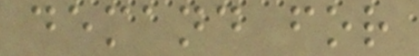demand for
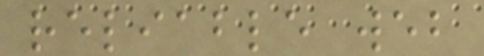reliable web
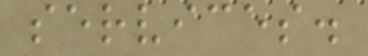services.
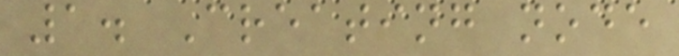1. Creating node
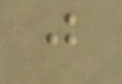j
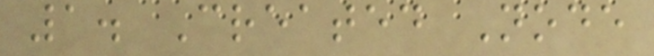1. Created Node
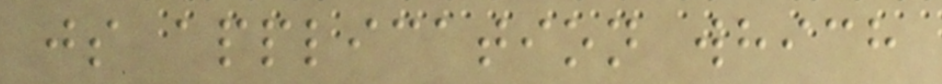js application which
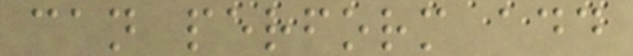can perform add
